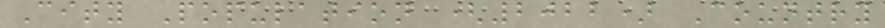City Population (2022) Country
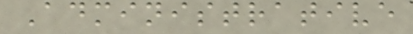Administrative
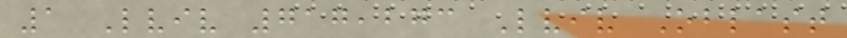1 Lviv 717,273 Lviv Oblast
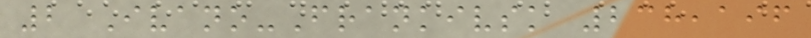2 Ivano-Frankivsk 238,196
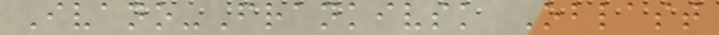Ivano-Frankivsk Oblast
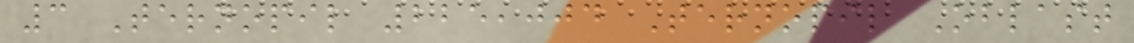3 Ternopil 225,004 Ternopil Oblast
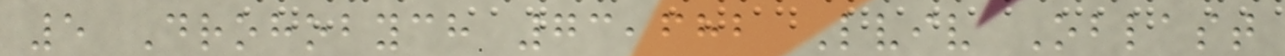5 Drohobych 73,682 Lviv Oblast
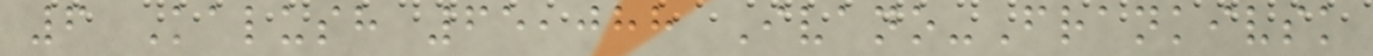6 Kalush 65,088 Ivano-Frankivsk
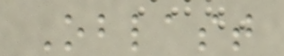Oblast
